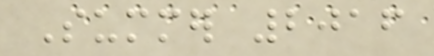Summer 2016
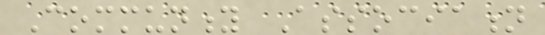Community Association
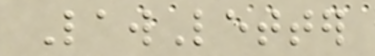LawLetter
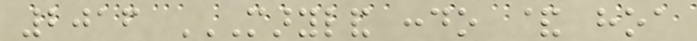2016 MARYLAND CONDO & HOA
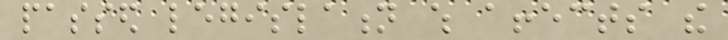passed legislation which affects the
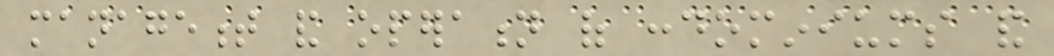management and operation of condominiums and
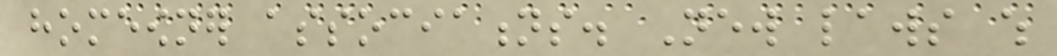homeowner associations. New laws which
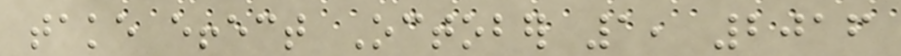take effect October 1, 2016
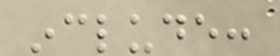include:
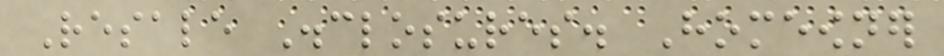Resale Disclosures. Homeowner
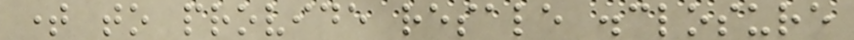time to provide resale disclosure
